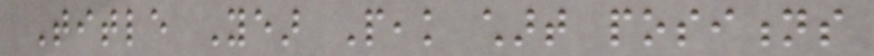Title Year Peak chart positions
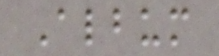Album
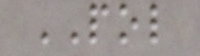POL
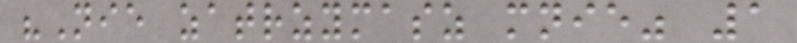"Nie zatrzymasz mnie" 1
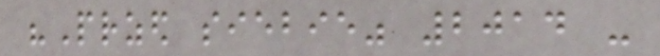"Przed siebie" 2014 -
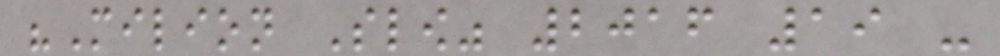"Milion Slow" 2016 19 -
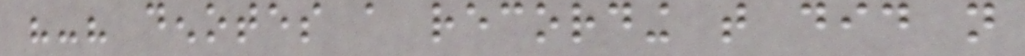"-" denotes a recording that did not
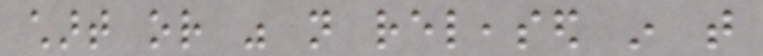chart or was not released in that
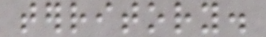territory.
